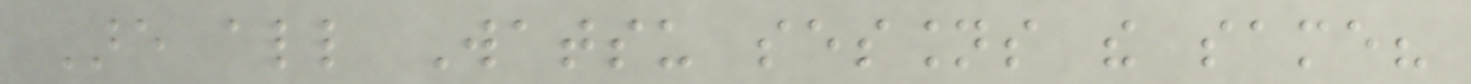Are all Watsu sessions the same?
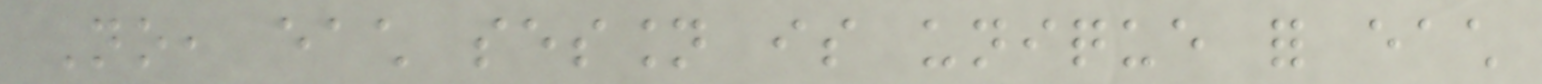No, each session is unique for each
